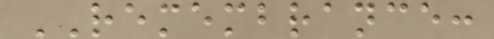REMEMBRANCE:
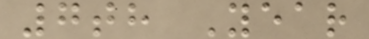7th Year
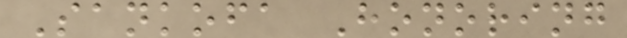Sankofa Honoring
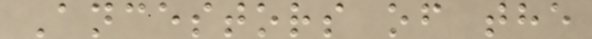Ancestors of the
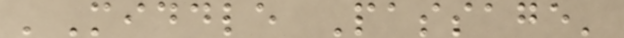'Middle Passage'
